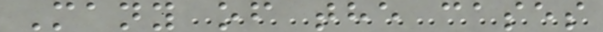Many of the cases
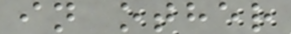in other
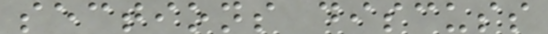sections discuss
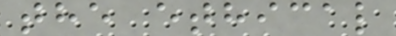the ethical
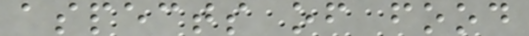aspects of food
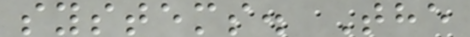systems. The
